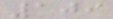109
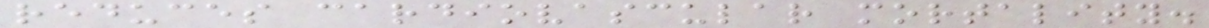reduces cardiovascular mortality.
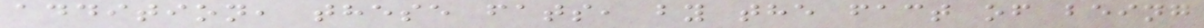addition, these fats, by the fact of being
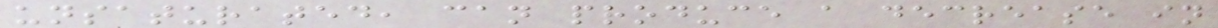unsaturated, can produce a decrease in
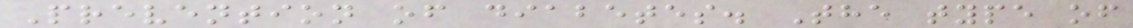Prevention of diabetes. The type of
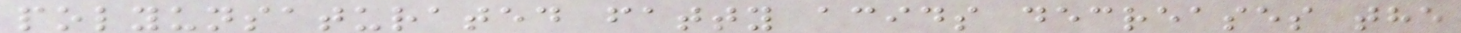polyunsaturated fatty acids decreases the
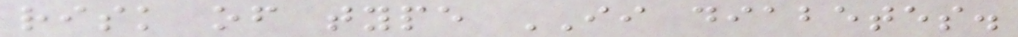risk of type II diabetes.
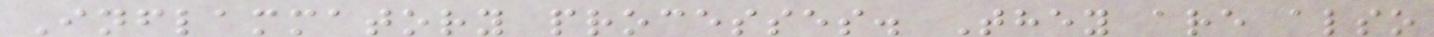Inflammatory processes. They are also
